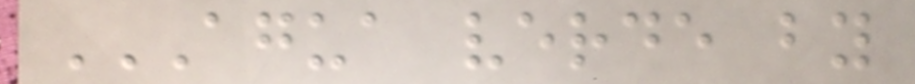AGUA VERDE BY
